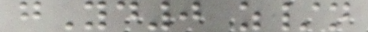gYd0 z/n
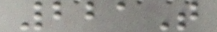221T
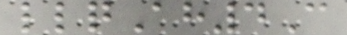llqAh4C
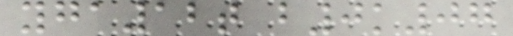yga12t b0k07
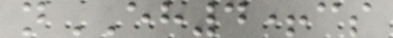nEH4+cs
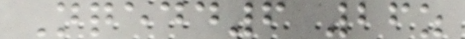Nqedd6 26z
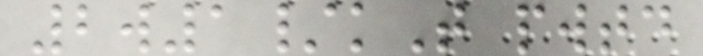2w1/kT pwtd
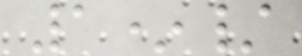1*/
